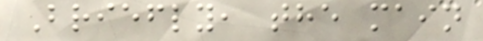Briefly, the main
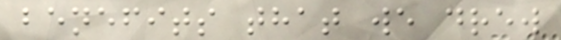benefits that we drew
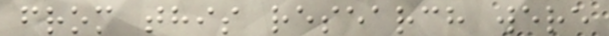from this research were
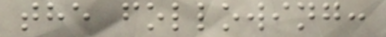the following:
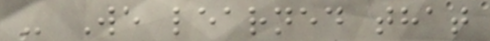- We learned that
